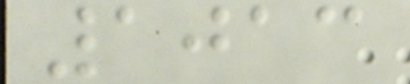1013
